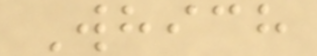Which
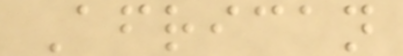African
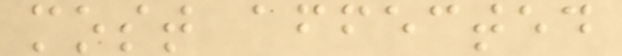most affected
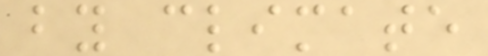by climate
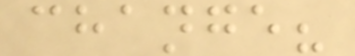change?
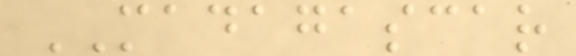MADAGASCAR
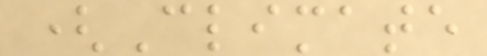(Climate
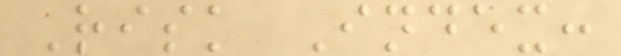Risk Index:
